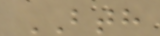BTH
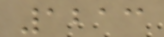1213
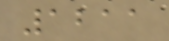1211
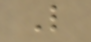L
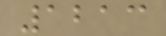1213
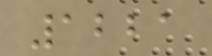1221
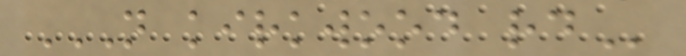N KIRKWOOD RD
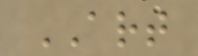ART
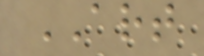ART
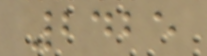2425
